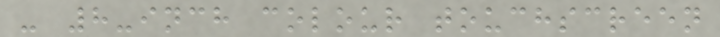- 8-inch colour touchscreen
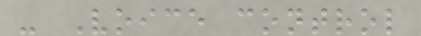- Voice control
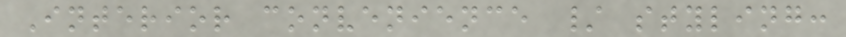Interior convenience / styling:
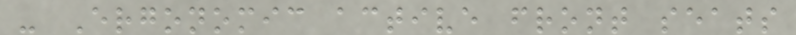- Ergonomic active front seats
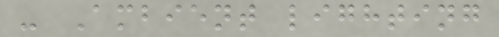- Ambient lighting
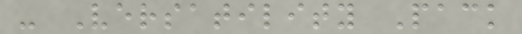- Versatility Pack
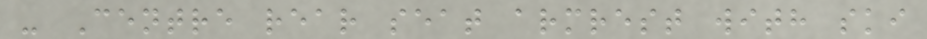- Centre rear seat armrest with ski
